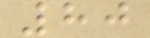80
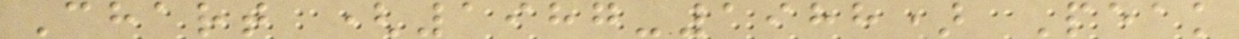Chart (1987-1988) Peak
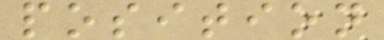position
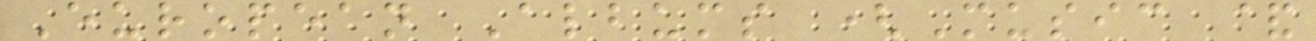European Albums (Music &
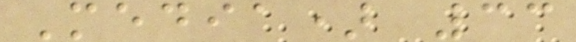Media) 33
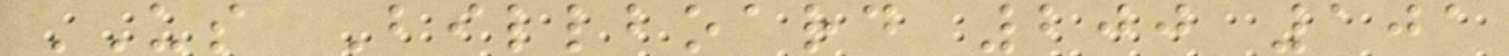US Billboard 200 101
